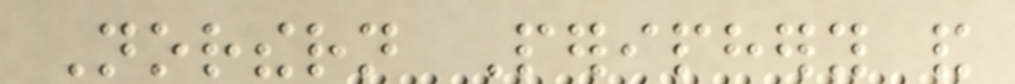Northern Periphery and
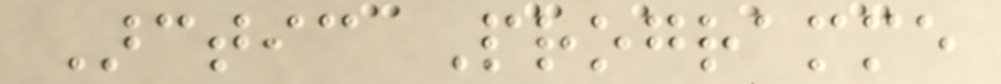Arctic Programme
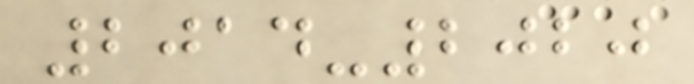2014-2020
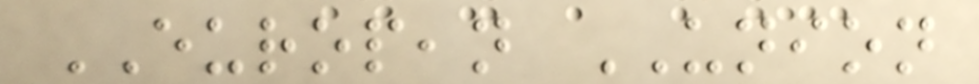EUROPEAN UNION
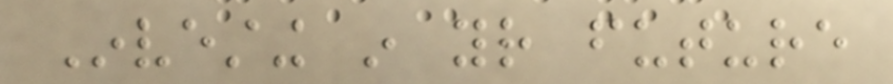Investing in your future
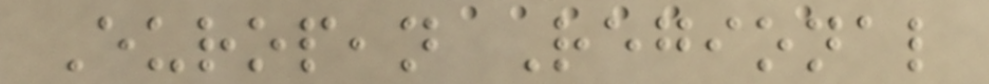European Regional
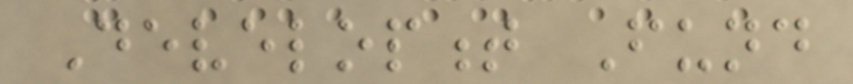Development Fund
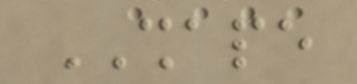SHAPE
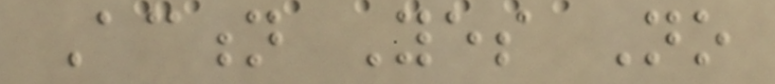Action Yes No
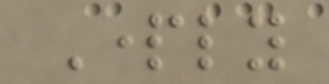Partly
